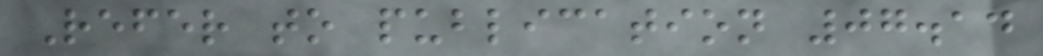Refer to publication 07.14
